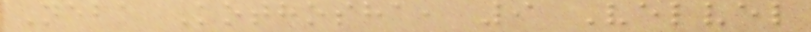Neba Kothosha, 9 Velvel
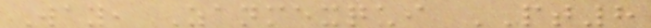Way, Zanmexqui PT8
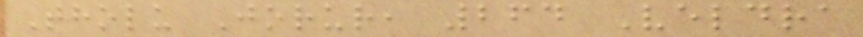Tholu Jorur, 264 Veldra
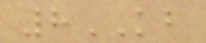8KB
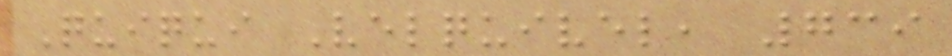Quiqui Velquivel, 739
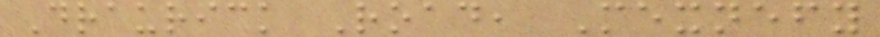Draurick Road, Mexnefy
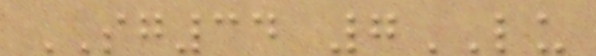SG34 7LU
